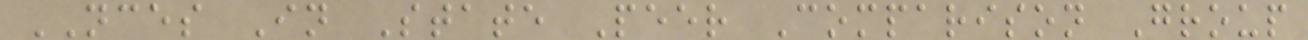NCES In State Peer Comparison Group
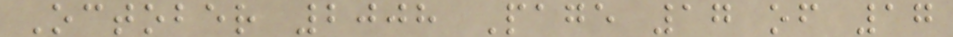October 2008 Page 17 of 17
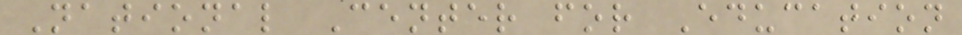National Center for Education
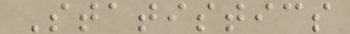Statistics
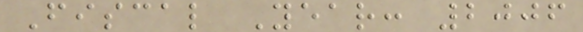Fiscal Year: 2006
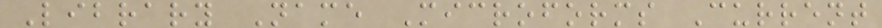Library Name Microforms Current
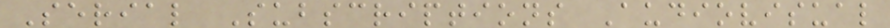Serial Subscriptions Audiovisual
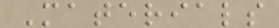Materials
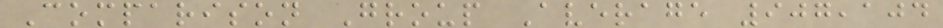Comparison Group Average 907,104
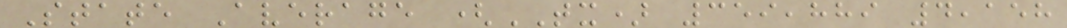State Average (TX) 359,889 4,158
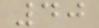40
